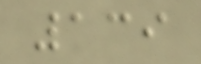139
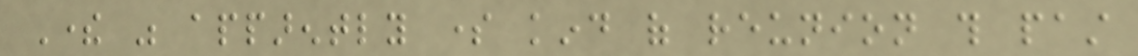There was apparently some kind of reunion this past
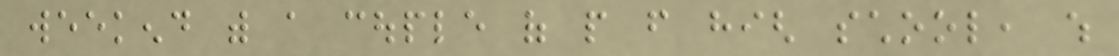weekend with a couple of people from high school, which
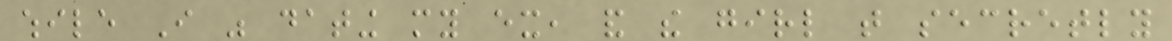while I was dating my ex, and the girl that secretly
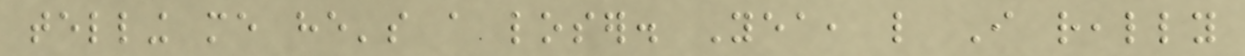telling me he's a loser. Yea, like I really
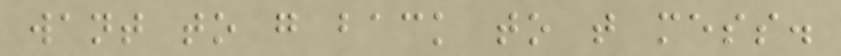want to go back to that mess.
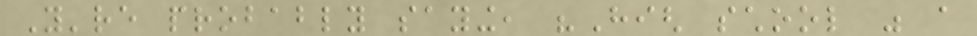You're probably saying, "High school was a
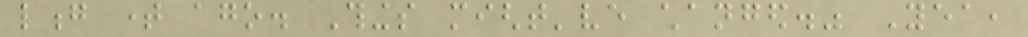long time ago. Things might've changed." Yea,
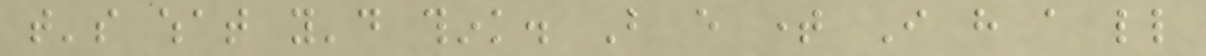that's what you'd think. But every time I have a little
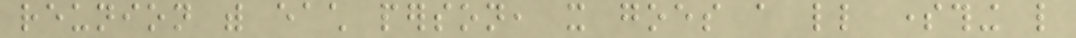reunion with each person, it goes a little something like
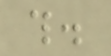this.
